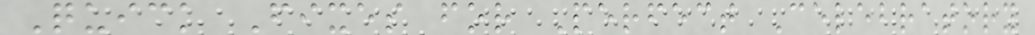Quick Fixes for Perfect Celebratory
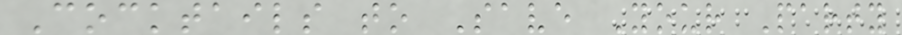Cocktails to Save Your Party
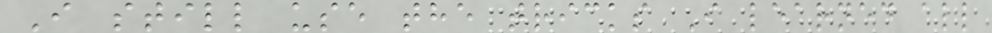I still use the tricks I learned all
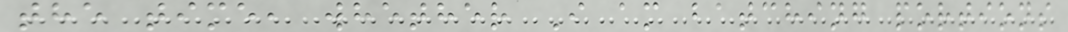the time, whether I am batching portions
